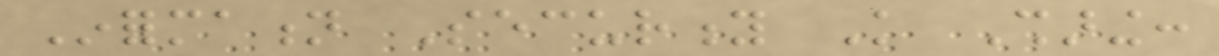Information Security Knowledge Sharing:
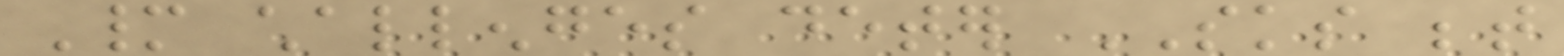Many challenges deter SKS between
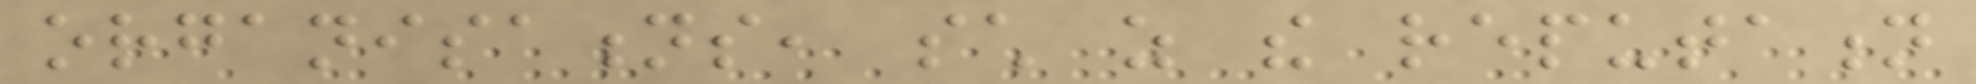organisations, such as the reputation
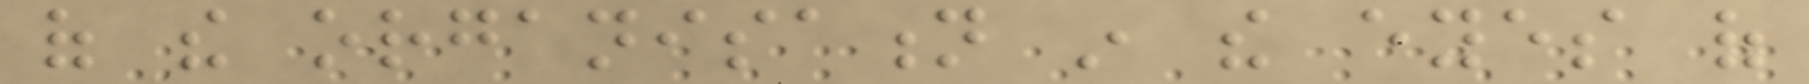of the organisation in the eyes of
